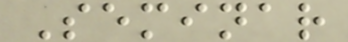Seminar
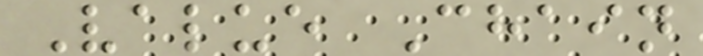Value Chain
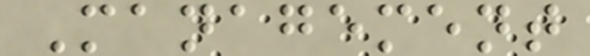Management
